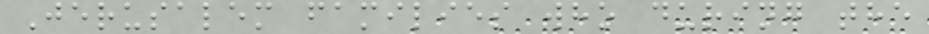Jerusalem families who during the
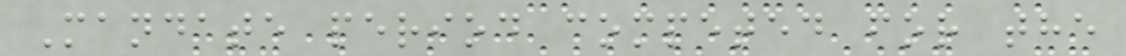Mandate period competed for the
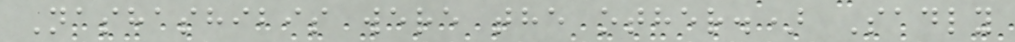Nashashibis were the other.) Sadly
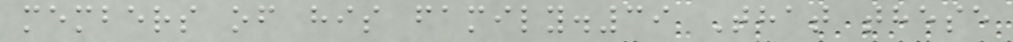members of his family.39 That these
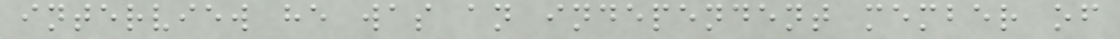interview he was an independent member of
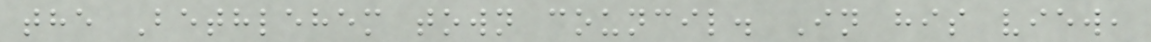the Bethlehem town council. In his view,
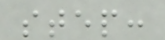step:
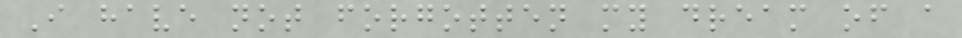I have not forgotten my dream of a
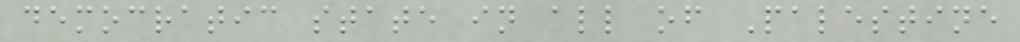democratic state in all of Palestine
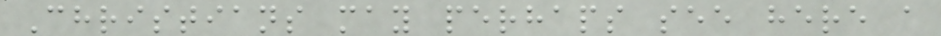Christians may perhaps see here a
